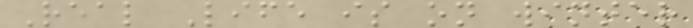Real Life is on winter
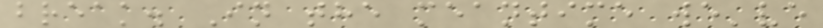break. In the meantime we've
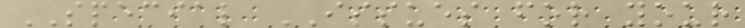SPECIAL ISSUES for your
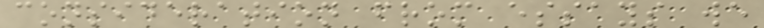consideration from essays we
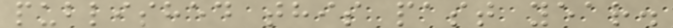published this past year.
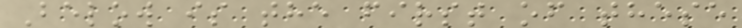Below is the first of these
